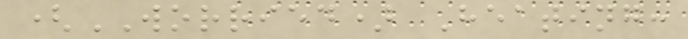(WORRIED) Heating:
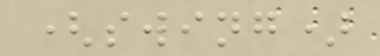(swing)
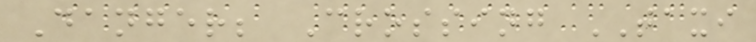Danger; Crossing TAXI
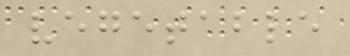vegetable
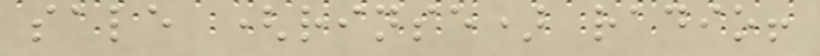sale (rinse) radio!
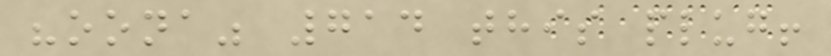"oona" 714 this plug!
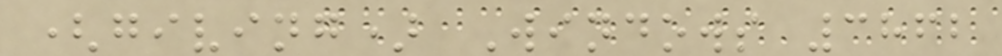(giving) Windows 3862
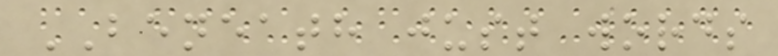BENEATH just words
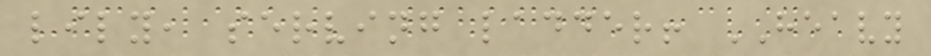lily, serving ladder! HEAVY
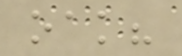oak?
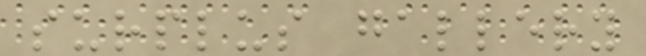surplus gallery
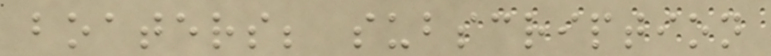boaters; subscription
